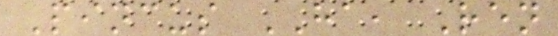Pincus HA, Ren
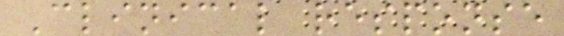Clinical response
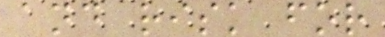and risk for
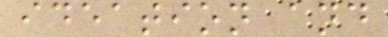ideation and
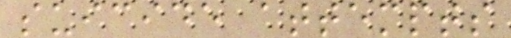suicide attempts
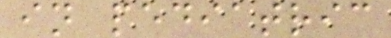in pediatric
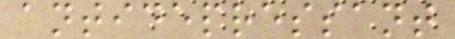antidepressant
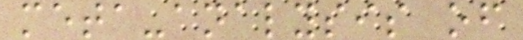meta-analysis of
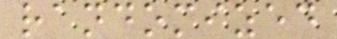randomized
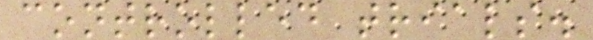controlled trials.
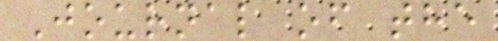Journal of the
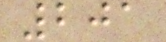201
